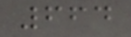664
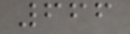666
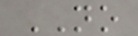NO
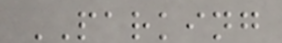PARKING
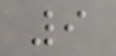9
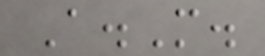A.M.
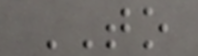TO
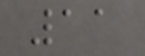11
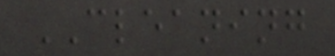CLEANING
